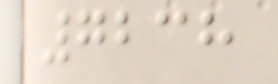7238
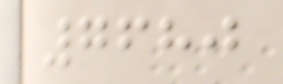7680
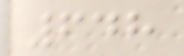648
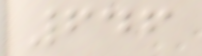646
